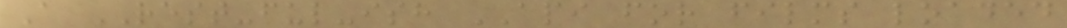A REST-ful-ish API for films loaded
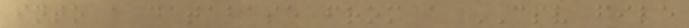into a database from a CSV file
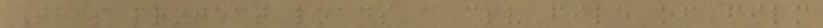This project loads a csv file of film
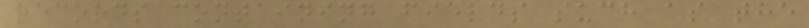records containing fields such as the
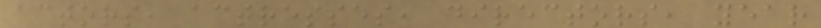actors, actresses, directors, year
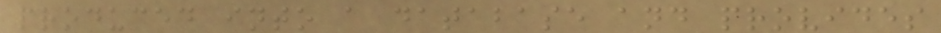produced into a database and provides
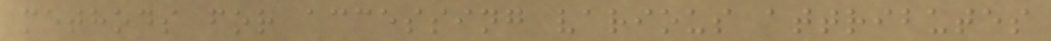methods for accessing various attributes
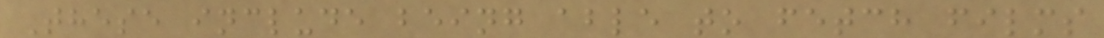These include being able to fetch films
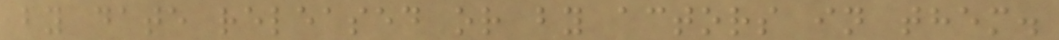by date released or by actors in them.
